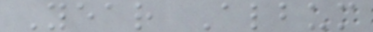Year Album
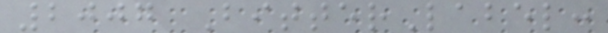2007 BitterLabel:
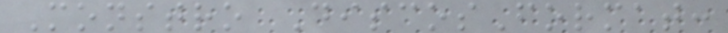Monstro DiscosFormat:
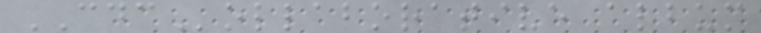CDCollaborative album
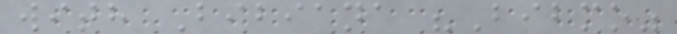with Bibiana "Bibmo"
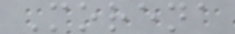Morena
